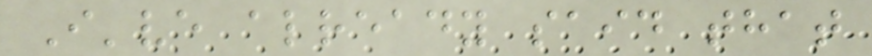I've already said that
